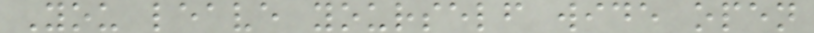You leave yourself wide open
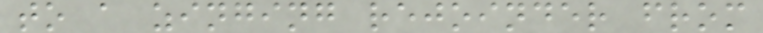to a zinging rejoinder from
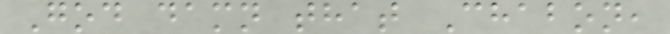God damn that Chabon,
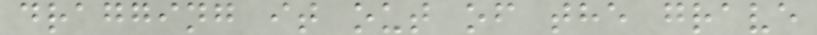dragging it out of the grave
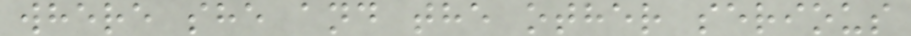where she and the other serious
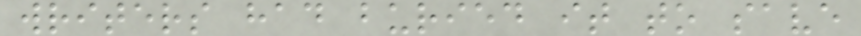writers had buried it to save
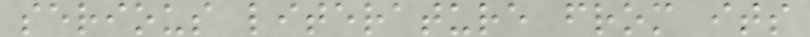serious literature from its
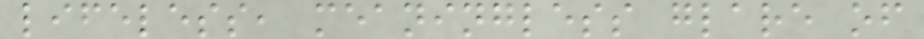lifeless, meaningless glare of
